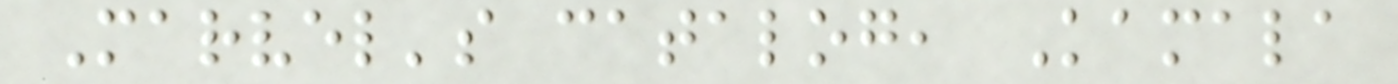Marvel's catalog, Kamala
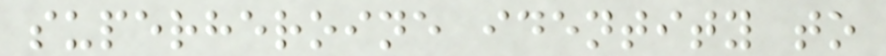superheroine identity to
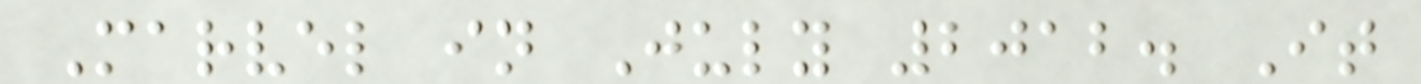Marvel in July 2012. It
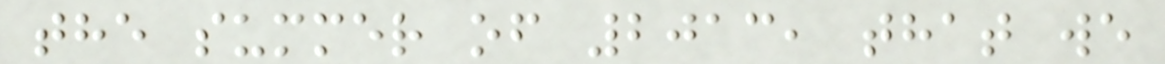the summer of 2013, that we
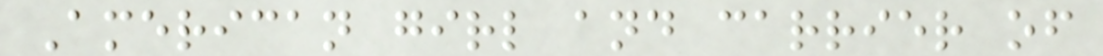American girl and carrier of
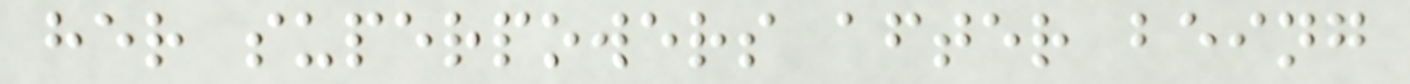her superpowers after being
